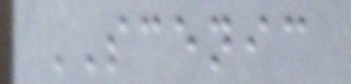SCENIC
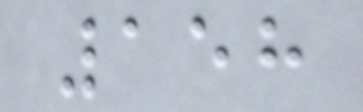158
